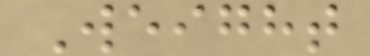Weight
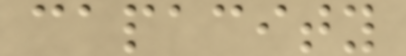capacity
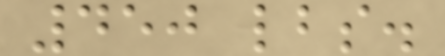450 lbs.
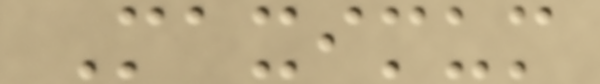Maximum
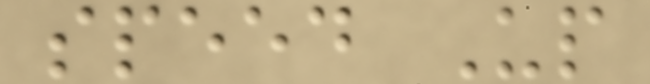speed Up
